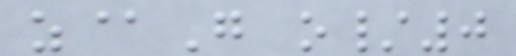z@G o/0
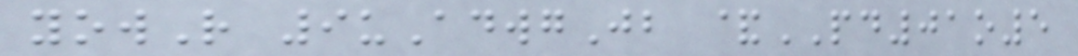yowR 9uAdwgJb &PD01o5
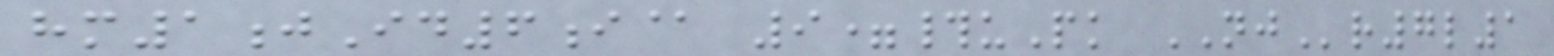hm1jId6i@ 9=#uPk NJr7l1
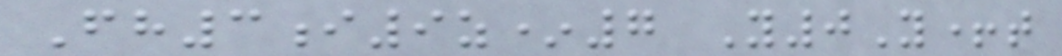Fh3i9z*7 Y0Y+t
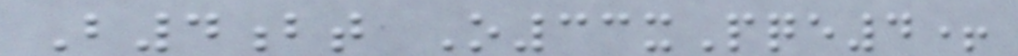B4bt O33xPqe4+
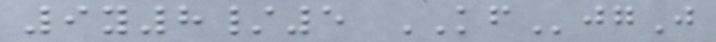9y8/5 KFjgJ
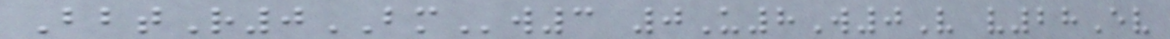BbtR0BMw3 0U8W0V v28Ev
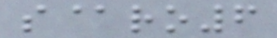s@ro6
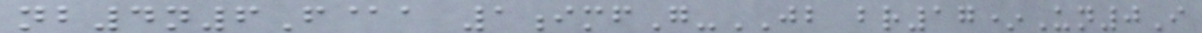nb4n6F@a 1imfG-JB br17*Un0I
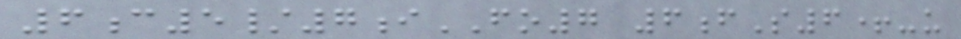6c5/7iFO7 6fS6+-u
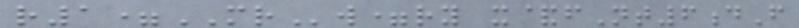r1=MRw=ry x&fNt6dF
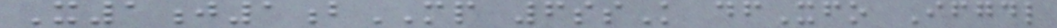X1j1bMP 6ssK dfXfo Ifgdl
